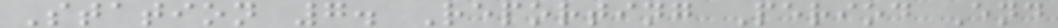Station 7. Reporting Period End
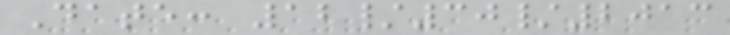Date: 12/30/2013
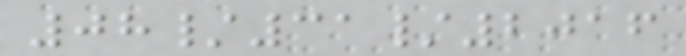08/31/2016
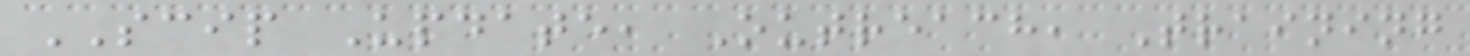SCIP Update, Outreach, Training
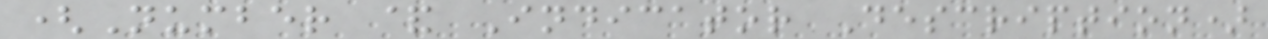(Number & Indicator Description)
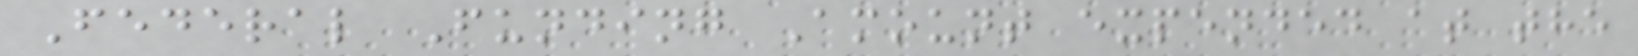Federal Funding Amount expended at the
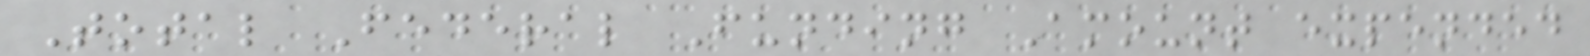Total Federal Funding Amount expended
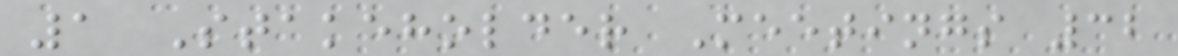1 Stakeholder Meetings 32
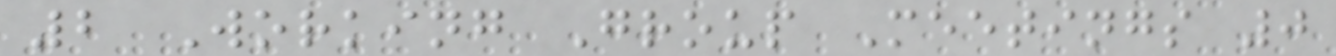2 Working Group Meetings 0
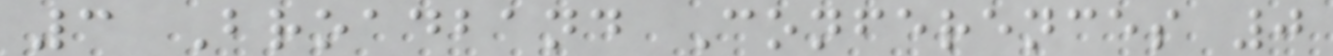3 Broadband Conferences 0
